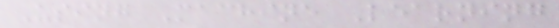Using Machine Learning
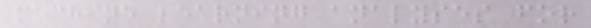machine learning analyses for
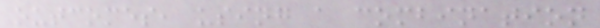outcomes, using a combination
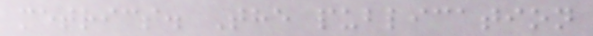metrics. The publication
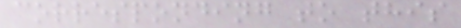corresponding to this
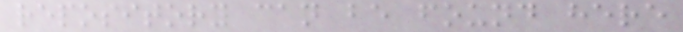repository can be found here
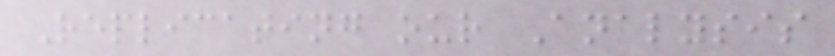Replicating our Analysis
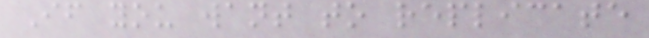If you want to replicate
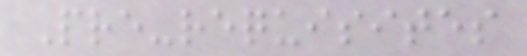Pre-requisites
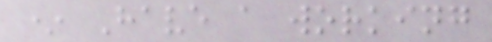* Have a working
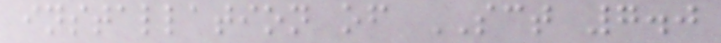installation of SCT 7.0
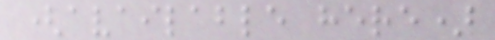(available here)
